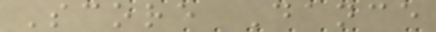Score Dance
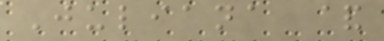Juliana &
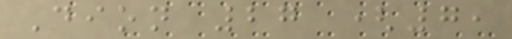Dion 27 (7,
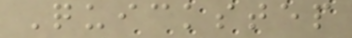Quickstep
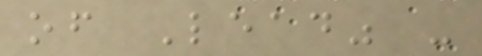of Lead" -
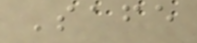Safe
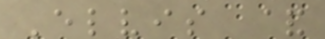Elvis &
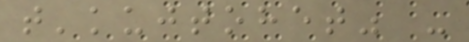t'kujtohet" -
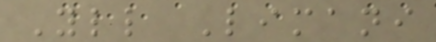Yll Limani
